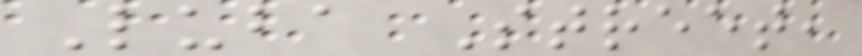Luba Street,
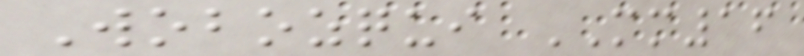Wobozqui MM16
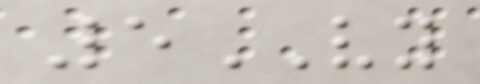5VY
